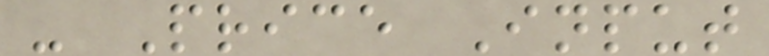- Price Input
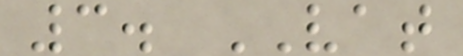3. VAT
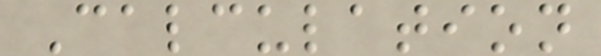Calculation
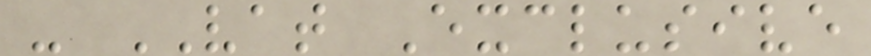- VAT Exclusive
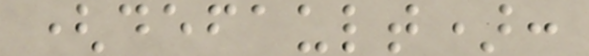(default):
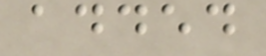added
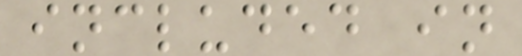included in
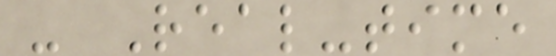- Real-time
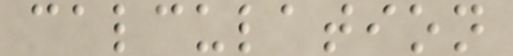calculation
